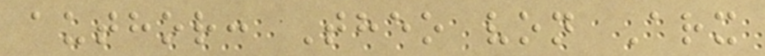author: Theo von Arx
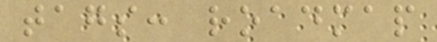tags: roadmap
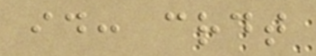id: crdt
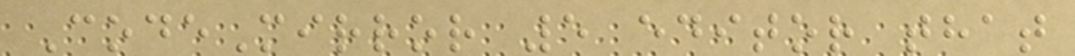CodeMirror 5 editor that
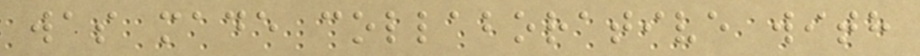was made collaborative with
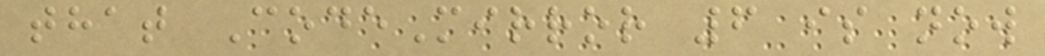that CodeMirror 6 is now
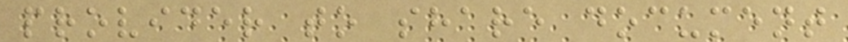provider to share document
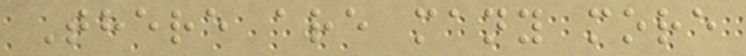There are many more
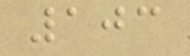103
